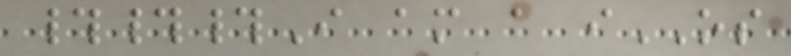###I am a iOS
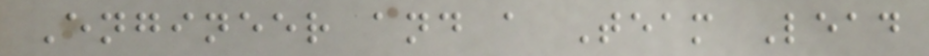Engineer and a Team Lead
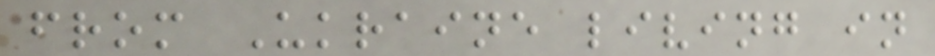from Ukraine living in
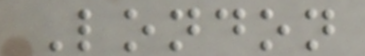London
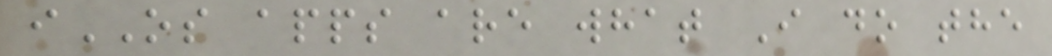iOS apps are what I do the
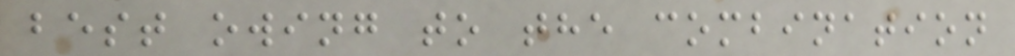best owing to the combination
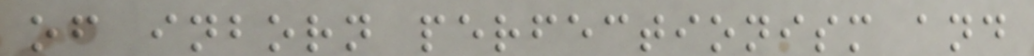of inborn perfectionism and
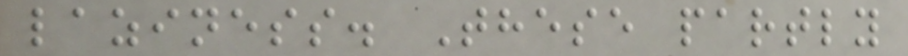laziness. These partly
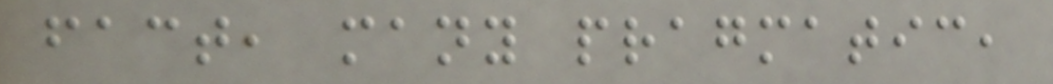fact, many pragmatic,
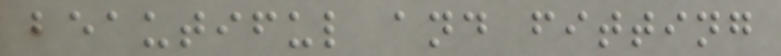beautiful and fitting
